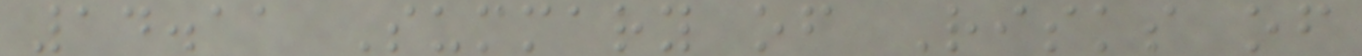14.11 Summary of Risks of
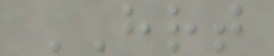HRT
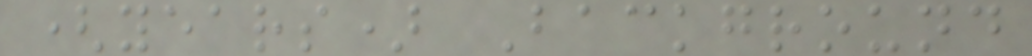(years) Background
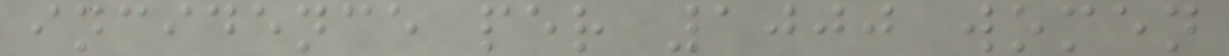incidence per 1000 women
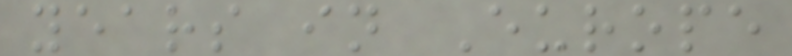years in Europe
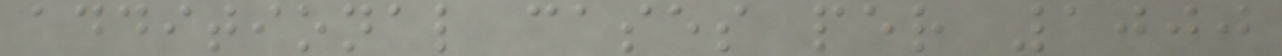additional cases per 1000
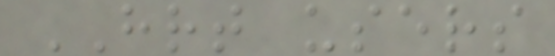HRT users
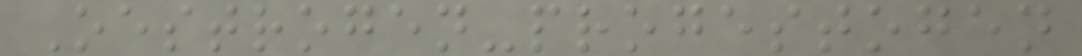Oestrogen-progestogen
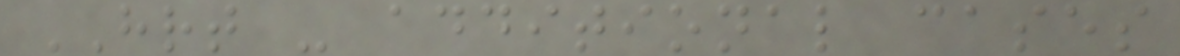HRT - additional cases
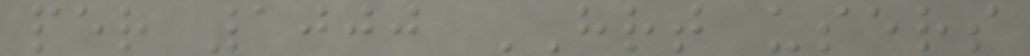per 1000 HRT users
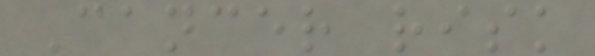Cancer risk
